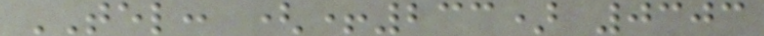TEL: (+233) 0303
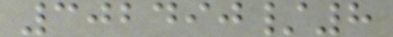302490/8
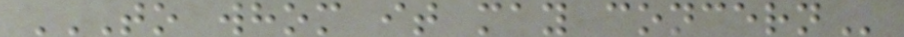TO WHOM IT MAY CONCERN
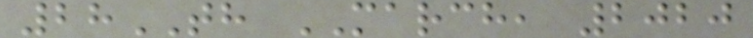28TH MARCH, 2020
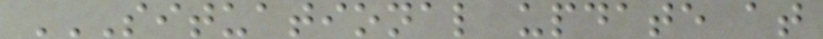SITUATIONAL UPDATE AT
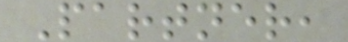Partner,
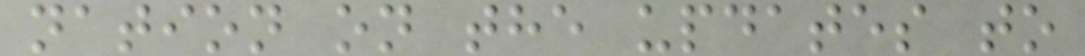nation on the updates to
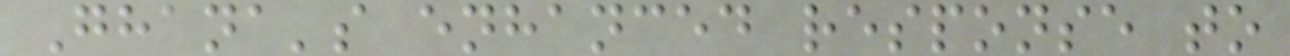Ghana's enhanced response to
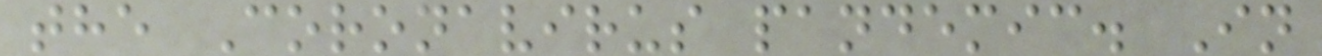the Coronavirus pandemic. In
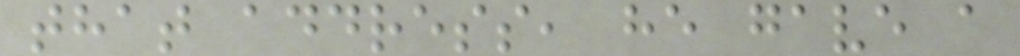that address, he gave a
